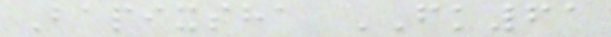Bapixsha FK61
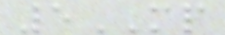5MP
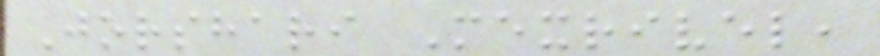Jorshari Mexrivel,
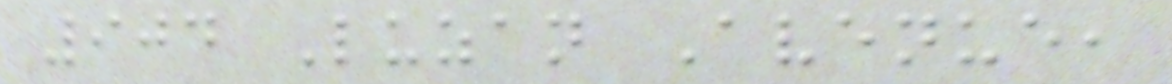904 Luzan Avenue,
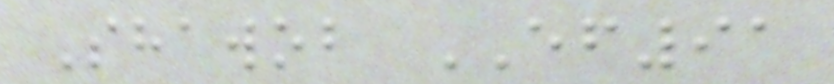Shawob EF91
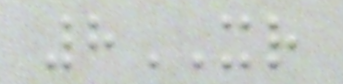8XR
